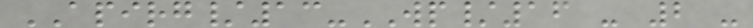APIRG/13-WP/16 - 2 -
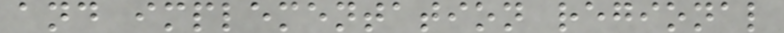and implementation regional
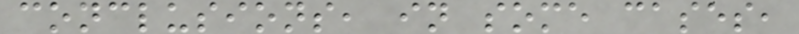conclusions, in some cases,
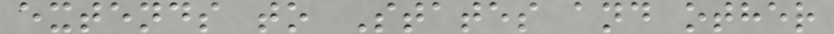extends to States and other
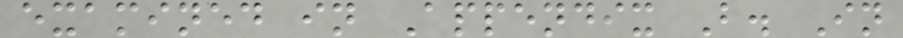examined in Appendix B. In
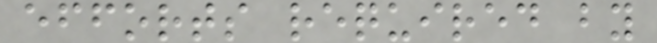efforts required by
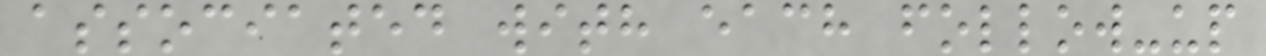associated with each follow-up
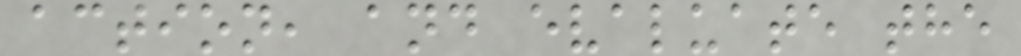action, and evaluate the
